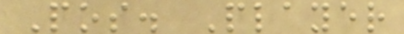Pos. Player
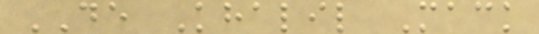DE Khalil Mack
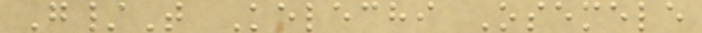G/T Kelechi Osemele
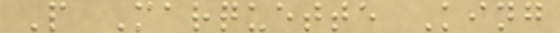P Marquette King
